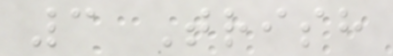3 Trish
